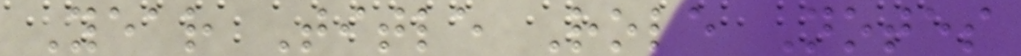Year Title Role Notes
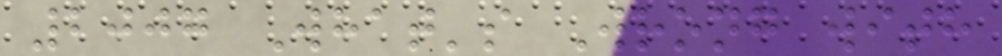2007 What's Wrong with
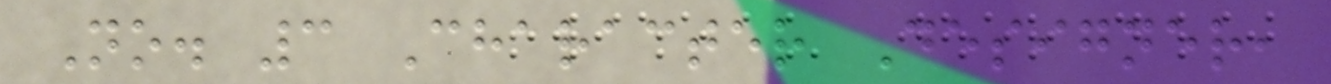No. 3 Character Designer,
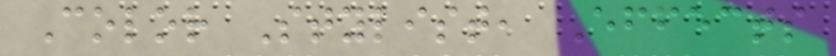Color Stylist, Effects
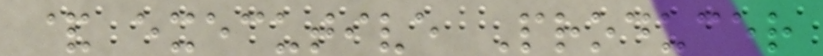& executive Producer
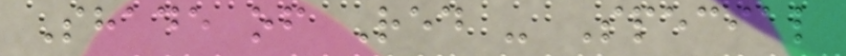Shade of Red - Special
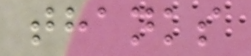thanks
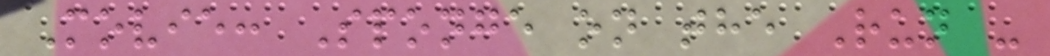Movie: Sponge on the Run -
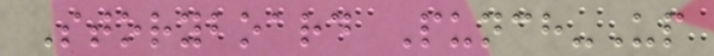Storyboard Punch-Up
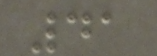41
